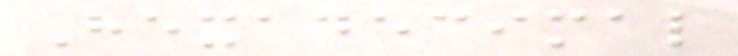Hexadecimal
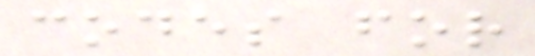codes for
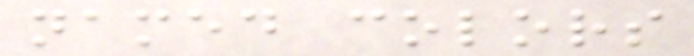named colors
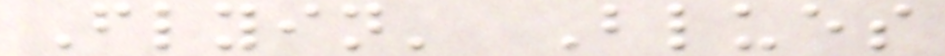Flyin' Blues
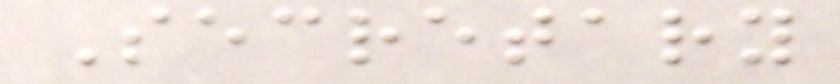Secretary
